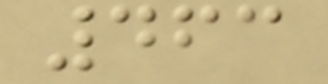463
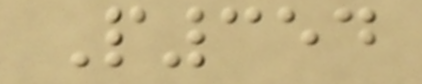P354
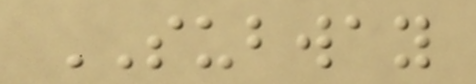SUBWAY
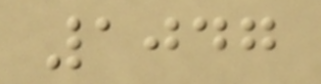1047
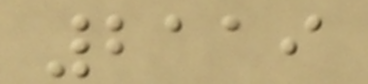2119
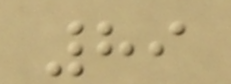89
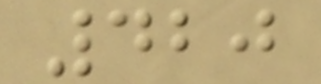420
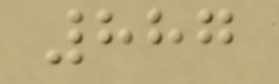887
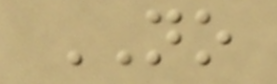NO
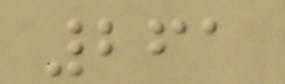261
